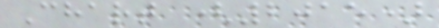Chart (2015)
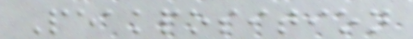Peakposition
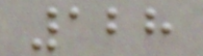128
